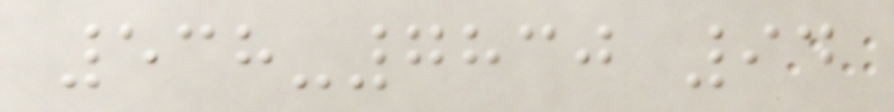538-7830 94
